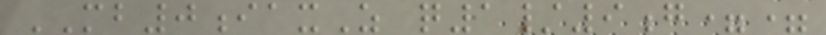MB0iaxZ q1/9g==
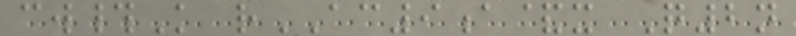cw#K rAC9a&x Q2n
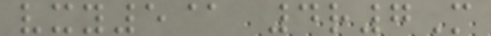vxy5@ 4r7M
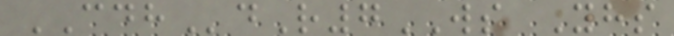CDHdR7WS Yhs
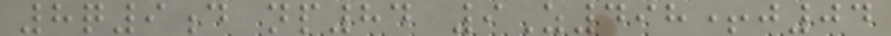8q9d np84 9Z498+j04
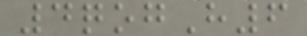4qogH6
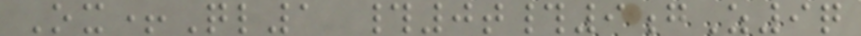Ox+Ql1 #0t#9gZ9q
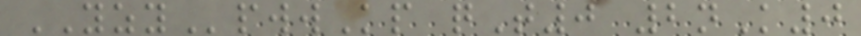YZYpwwKp qT0 2nK0
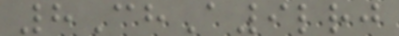8ChA9lrj
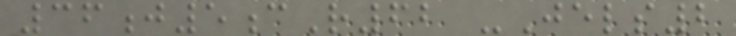36j5cR62 -Jels2
